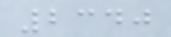2340
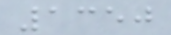1350
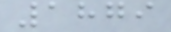1879
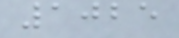1025
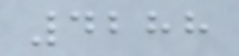4288
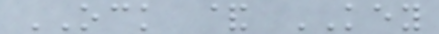OCK & KEY
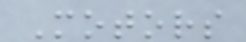Motors
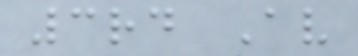3rd Av
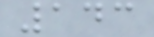143
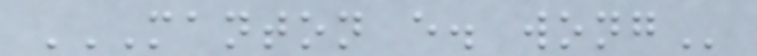MANTON E. WONG
